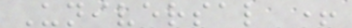Universal +
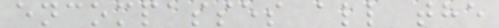encompasses all the
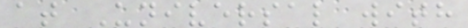at Universal with
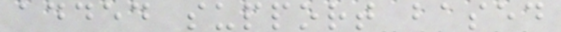added support based
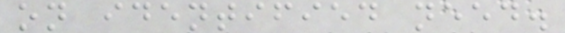on identified need.
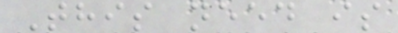This need is
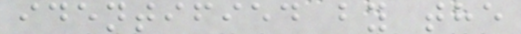identified by the
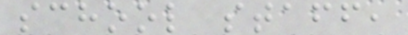school staff,
